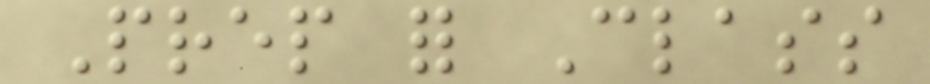Prep for Class
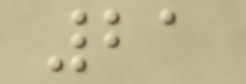21
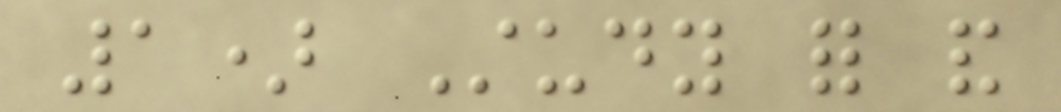1) Study for and
